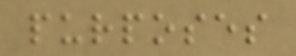purposes
